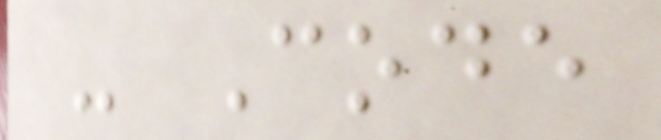- Code
